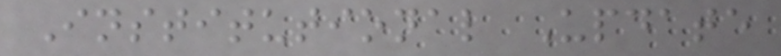Institutional Update
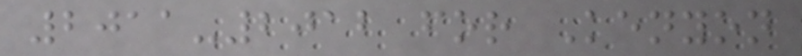2011-2012 for Kenyon
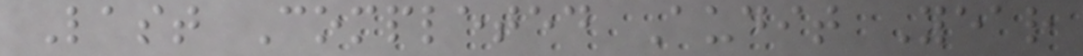Last Completed Audit Year
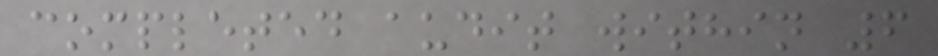completed audit within 6
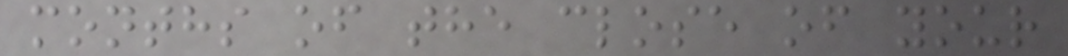months of the close of your
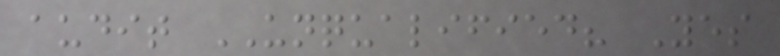audit UNQUALIFIED? Yes
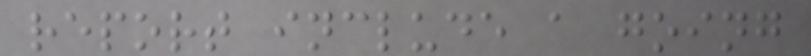report include a going
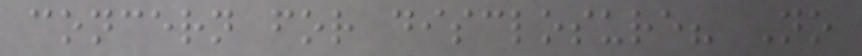concern for disclosure? No
